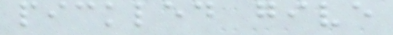pickled give
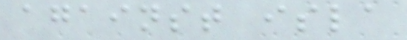against isla
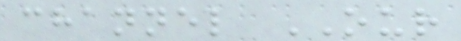channel OUR
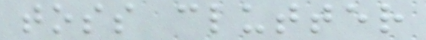toss clutter
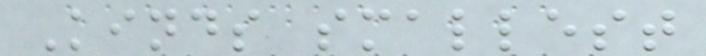Kinds smallest
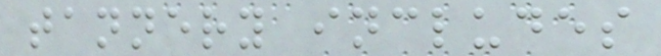tannery includes
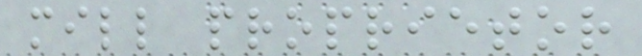mill proprietor
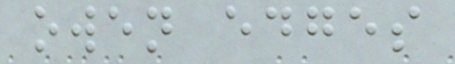owen edges
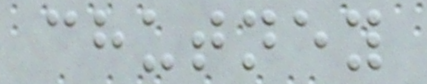chutney
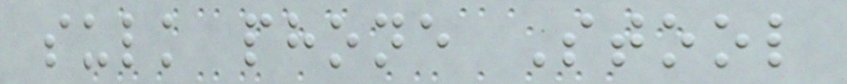sulk phone Stool
